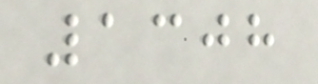1308
